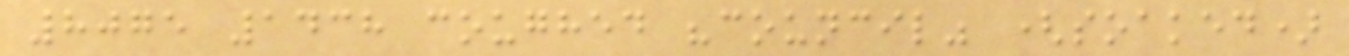8075 1438 coughed "council" (soaked)
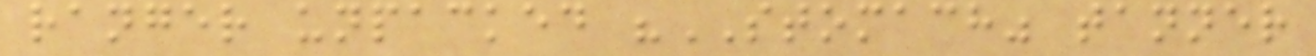ranger unpacked "STOMACH" tanner
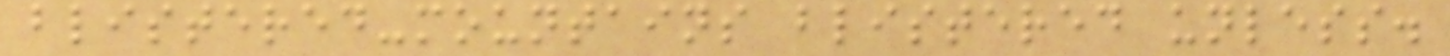blistered-mountains blistered unless.
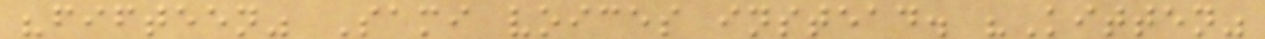"fifteen" Sami voices instead. "Kitten"
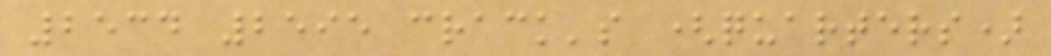2534 2595 crack's (quarters)
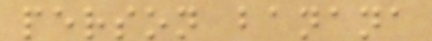person banana
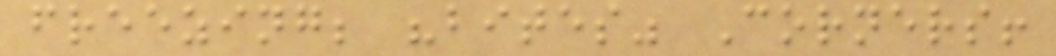freezing; "bites" Corners!
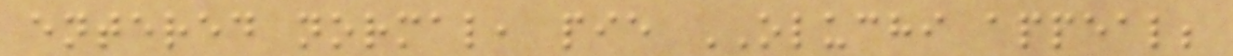entered normal, pie OLUCHI appeal;
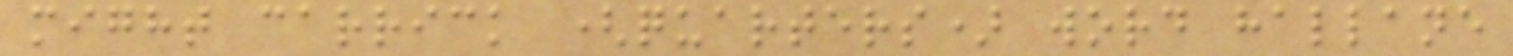might carrick (quarters) word hallane
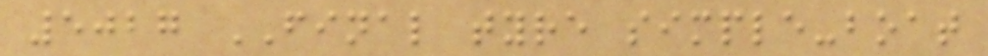5027 FINAL tyre simple-boat
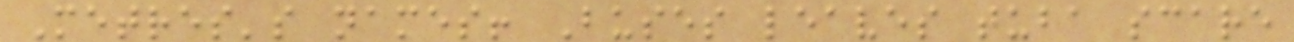Metres's names! Buses leaves tuba scare
